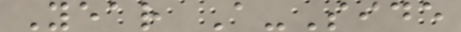Year A-Side
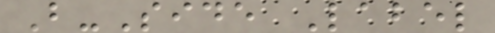B-Side Label
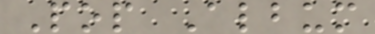Pop Album
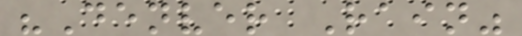"Denver Rain"
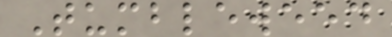Tumbleweed
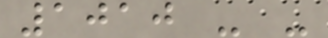1010 - -
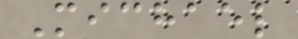Michael
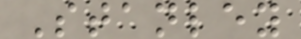Stanley
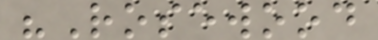"Rosewood
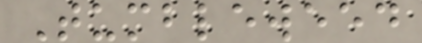Tumbleweed
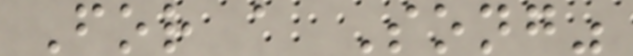For a Song"
